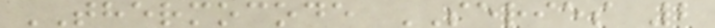THERMOCODE SERIES 2
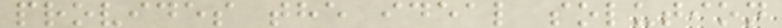provides the ideal solution
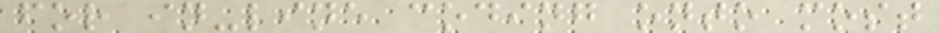for in-line coding onto most
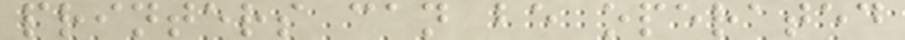printers can be operated
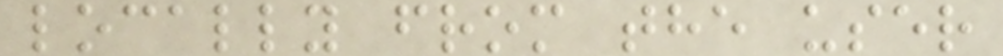locally from the user
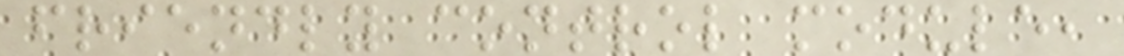friendly control module,
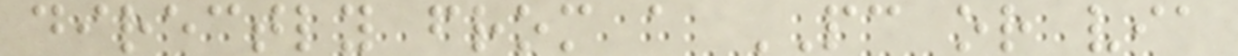directly from a PC or via
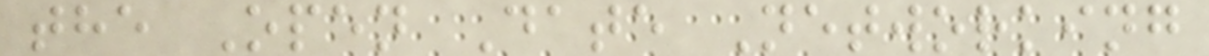the Open Date Networking
